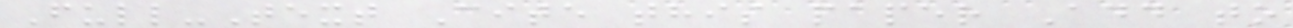Full-Text Cite this paper Add to
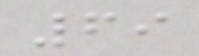69
